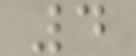4
